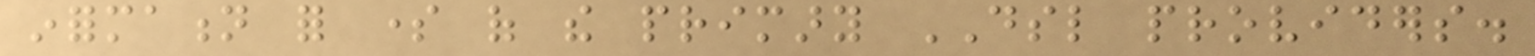information for some of the primary DSL providers.
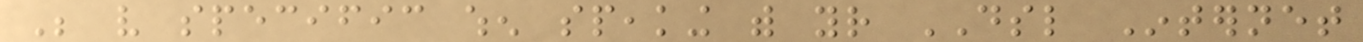Be very specific when speaking with your DSL Internet
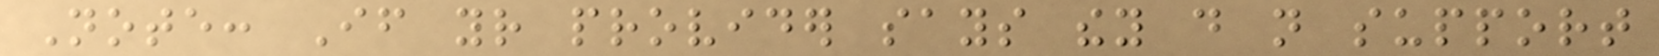Note: If your provider says they do not support
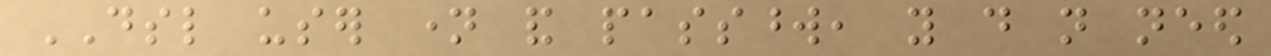DSL user name and password, you do not need
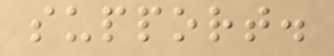support.
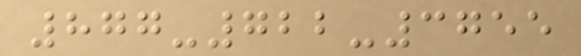877-722-3755
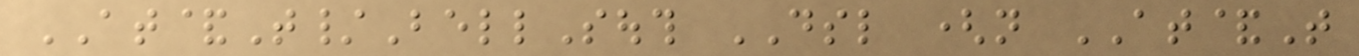AT&T/BellSouth DSL (not AT&T
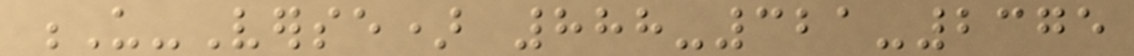U-Verse) 888-321-2375
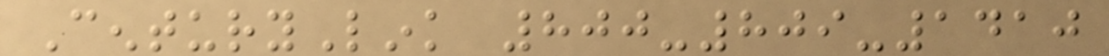CenturyLink 800-809-1410
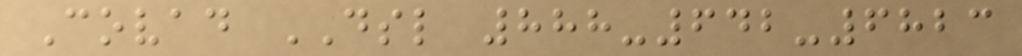Covad DSL 888-642-6823
